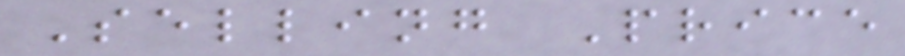Selling Price
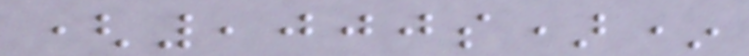(,000s)*
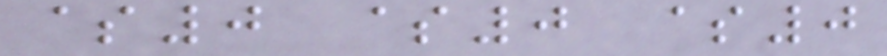$0 $0 $0
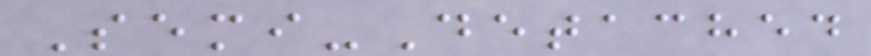Semi-Detached
